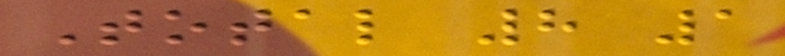Total 8 1
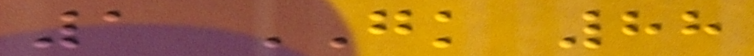1 GK 88
